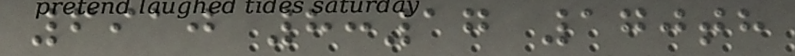6910 8:17 170th
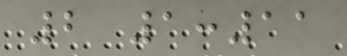2 1:11
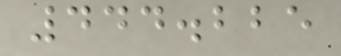444.225
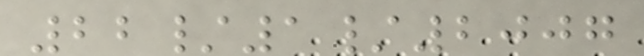22/1/2007
